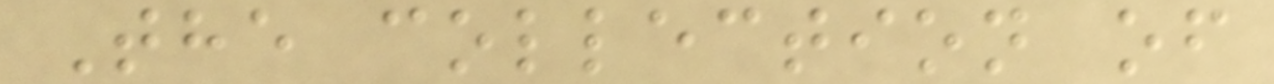The collection of
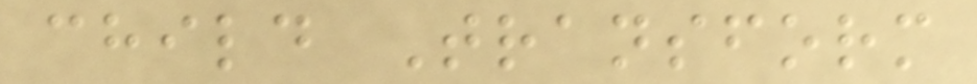child Transform
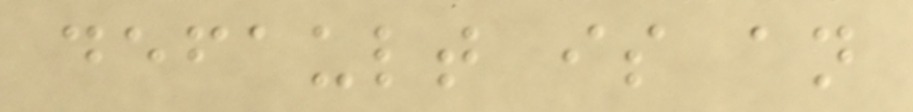default is an
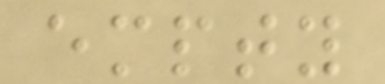empty
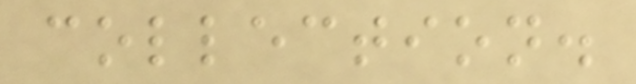collection.
